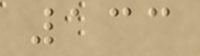133
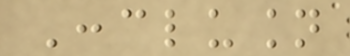Conclusion
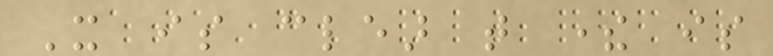It is clear that there is
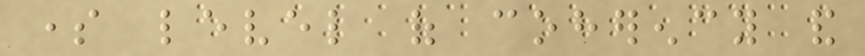some level of coherency and
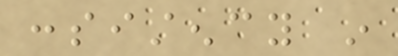consistency in
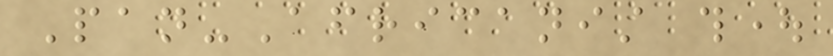Pan-Africanist thought
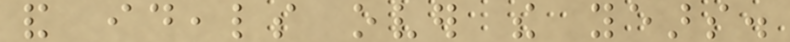and ideals over the years.
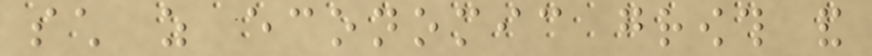such as economic growth and
